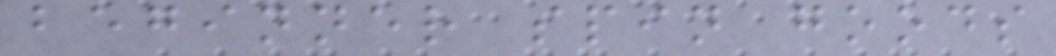beginner spin goods
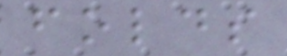folds
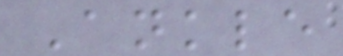Ankle
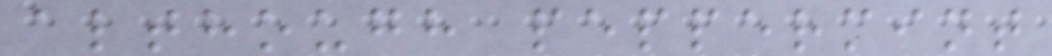although peppermint
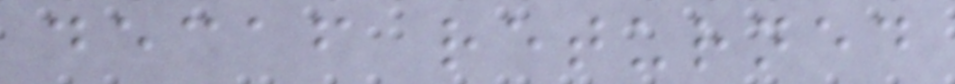decaf returned
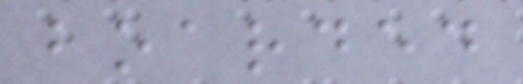boarded
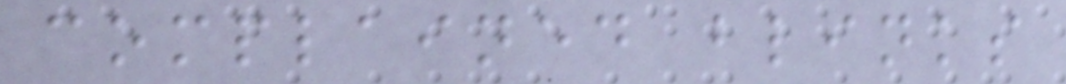complained blinks
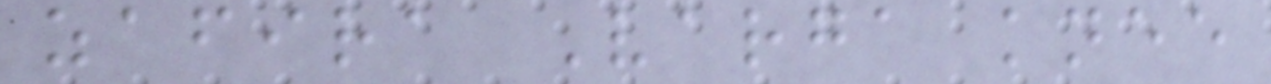zafira Varga knee
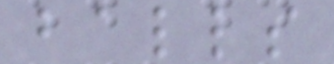balls
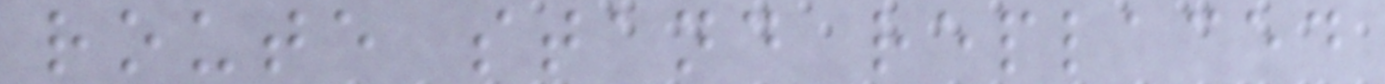route stand replaced
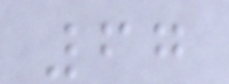67
